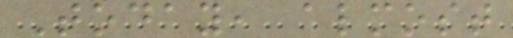Today, almost
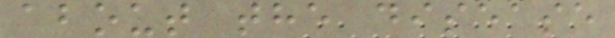about the disease
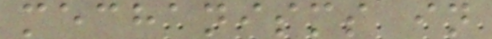mechanisms in
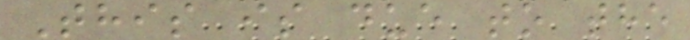This is due to the
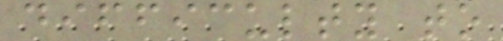difficulty to
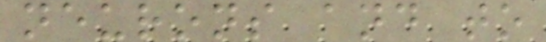neurons and to
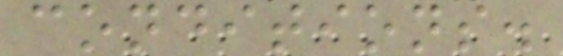conditions.
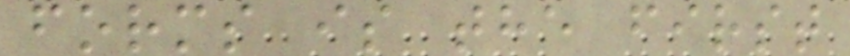forms is the first
